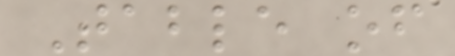Table of
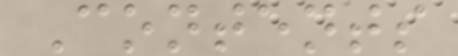Contents
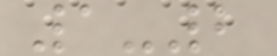1-2
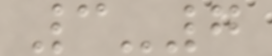3-7
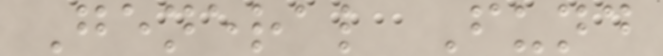General Fund
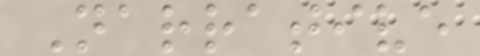Narrative
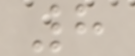8
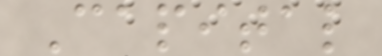Capital
